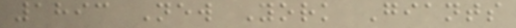1893 New York Giants
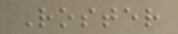Roster
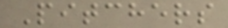Pitchers
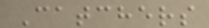Catchers
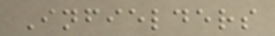Infielders
